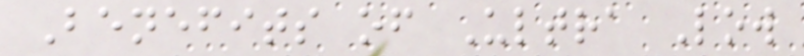Benefits of Ultra Low
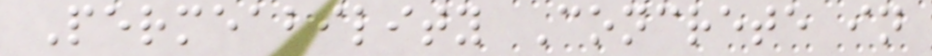Permeability Concrete in
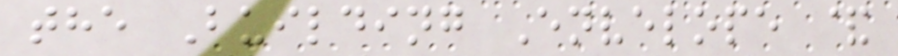the Building Envelope &
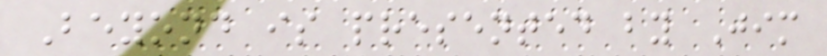Beyond is presented by Jim
